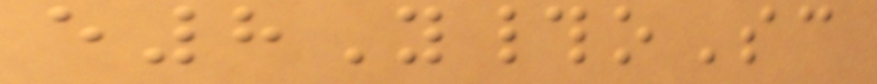e8Y#oSc
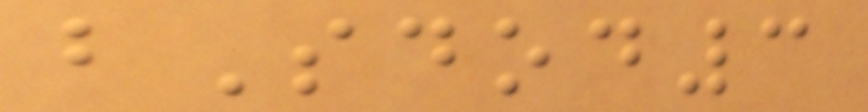bSdod3
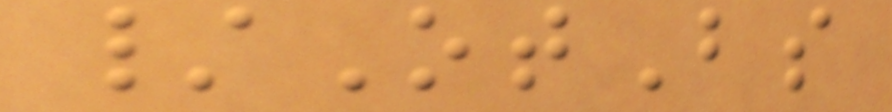/OtBs
